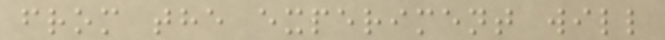from the experiment will
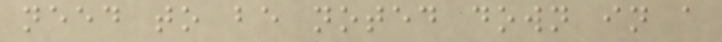need to be noted down in a
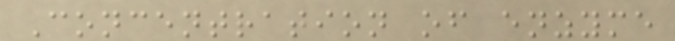Concentration of enzyme
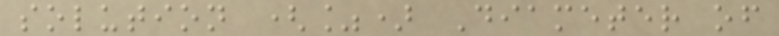solution (%) Diameter of
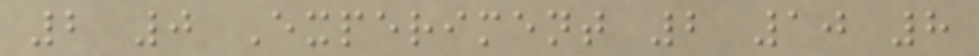2 0 Experiment 2 10 8
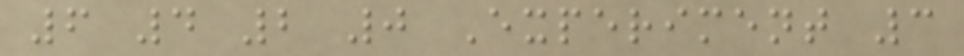6 4 2 0 Experiment 3
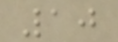10
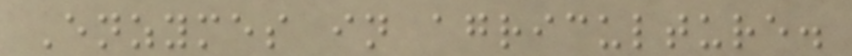Enzymes in agriculture.
